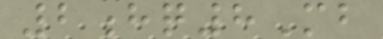2hq8Mb
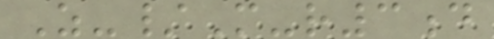Z-/M-r3d
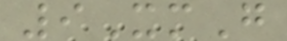9XmG
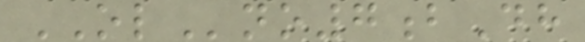OLno7bDh
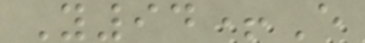Y94+E
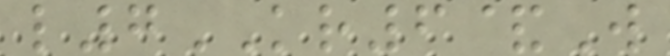l7KR6&W
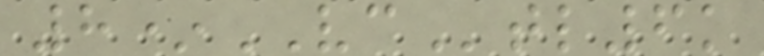8*VCtl6k
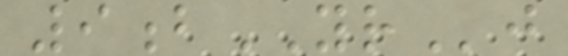9bYRj
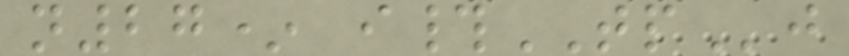n27* i#TPj
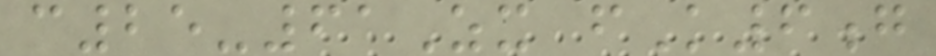c25-61Zx fK6g
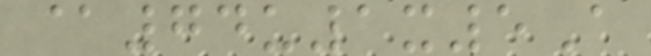@74u1x5A
